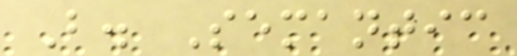B. Semantic
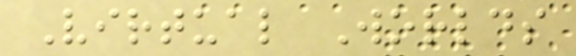Virtual Worlds
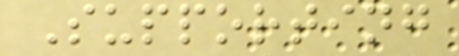Supporting
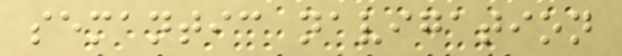semantic navigation
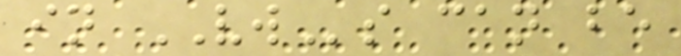in VWs can be
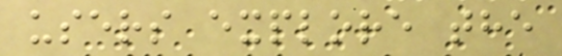users explore the
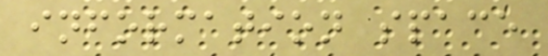information space
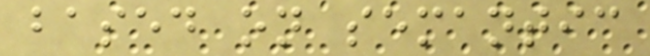based on semantic
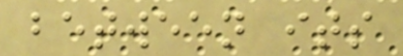between its
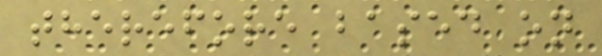therefore based on
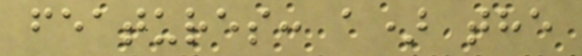features: a) the
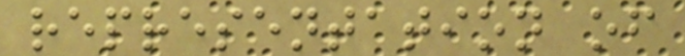representation of
